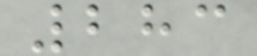283
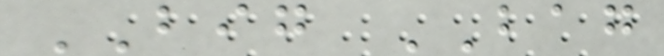BIG BAG
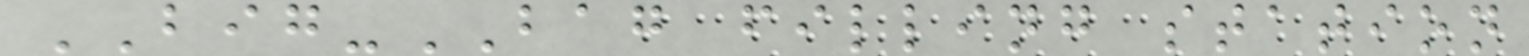BIG-BAG filling station
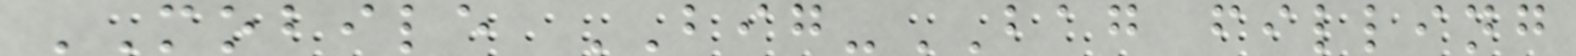MOBILE BIG-BAG filling
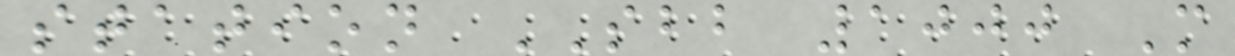station SBB 1000 M
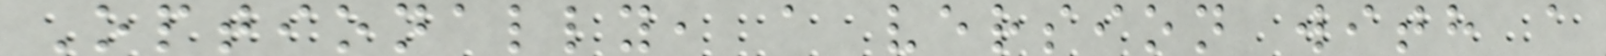Optionally, a version with a
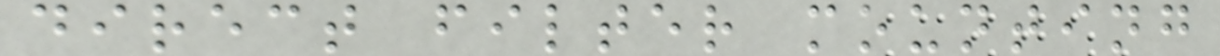direct filter mounting
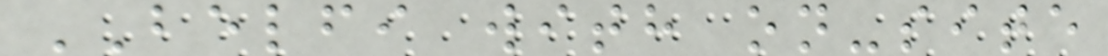BELFI with on-site
